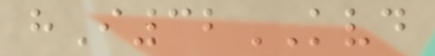hI32KVD
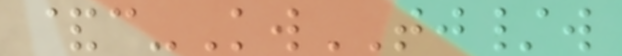&c-KwTJ/w
